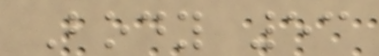Body 53
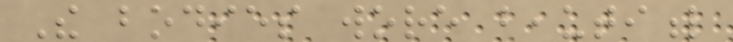The bodies wore beautiful
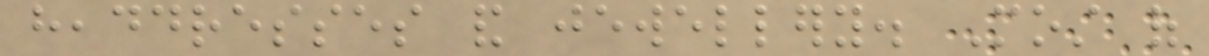headdresses and jewellery. Most of
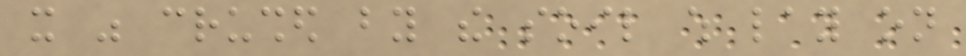it was crushed by the soil which lay on
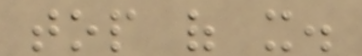top of it.
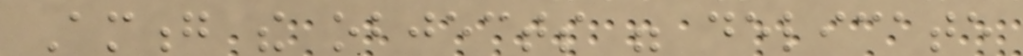Among the objects were delicate
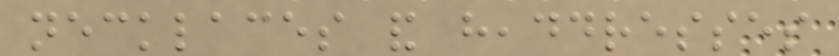necklaces and headdresses
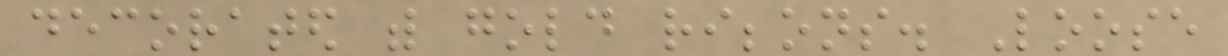decorated with gold ribbons. Loose
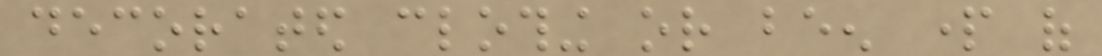decorated clothing or been part of
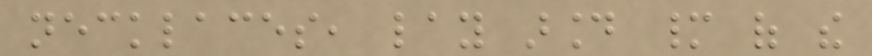necklaces, lay around many of the
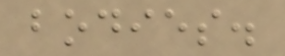bodies.
